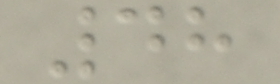48
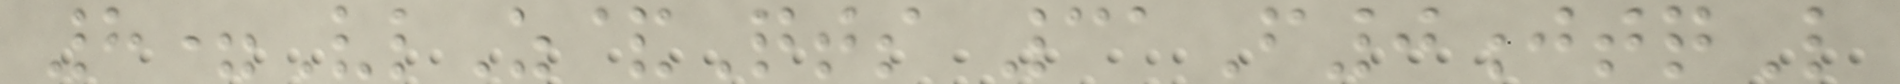8=VlZ&Qts 31F0jtqL
